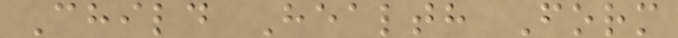Child Health Form
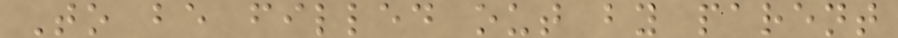To be filled out by parent
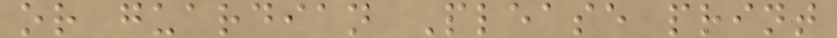or guardian Please print
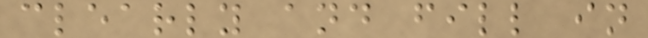clearly and fill in
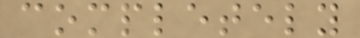completely
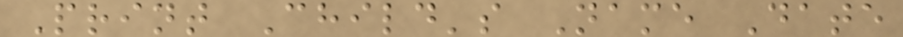Print Child's Name Date
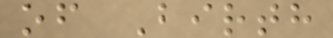of Birth
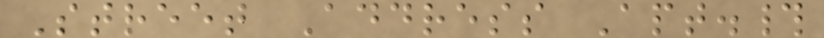Street Address Apt.#
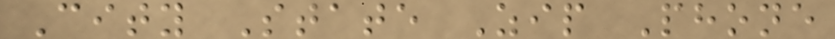City State Zip Phone
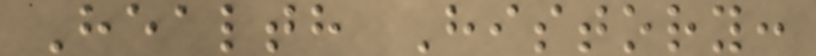Health History:
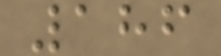186
